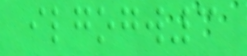ilgogw3
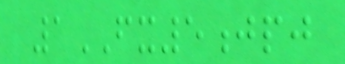1FX5jpj
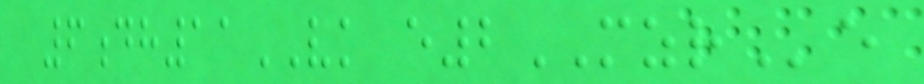6dh11VK e2MZRe
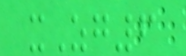xZg6
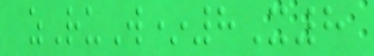zRuW*8X8
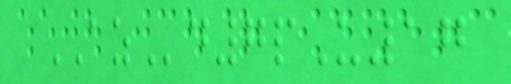AZd7pU17
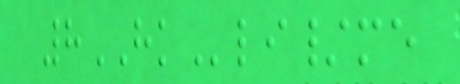8HKli/me
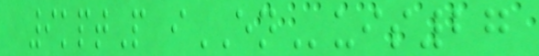9kptP iENuis27
